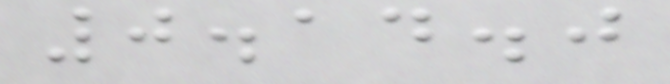0.14.0
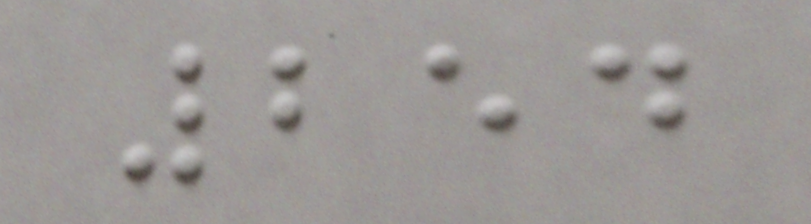254
